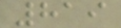819
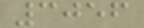3056
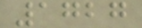1727
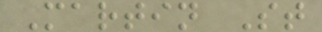Martin St
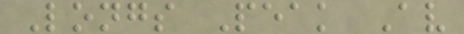Longs Peak Av
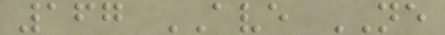167 AVE NE
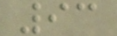93
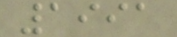1991
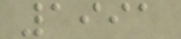1991
